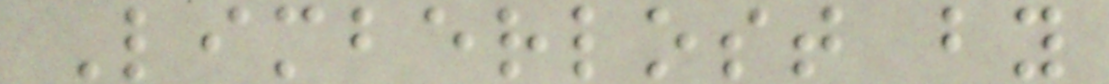Limberlost by
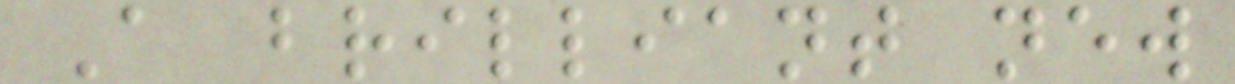A brilliant new
